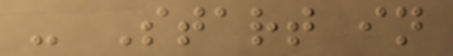- Start in
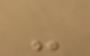-
